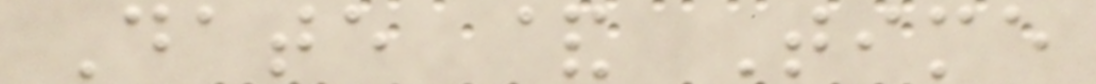Date & Time
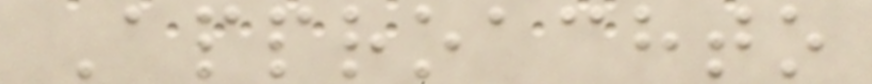Approachto
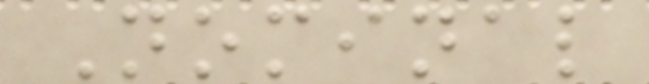Nominal
